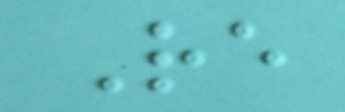Re
